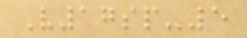V17sp-5
